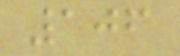106
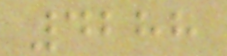4288
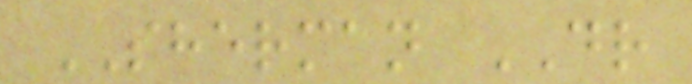SHERMAN DR
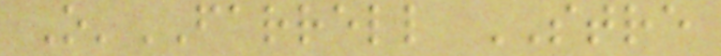O'FARRELL STRE
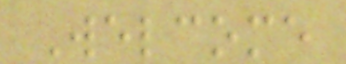Welcome
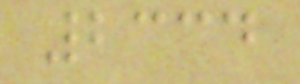2334
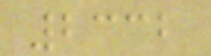2332
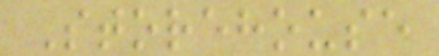Storehouse
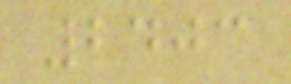2403
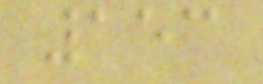153
